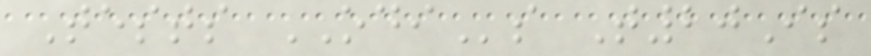Tests ODIs T20Is
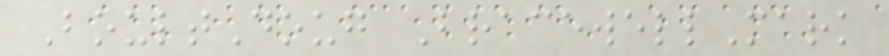BoultDoug BracewellMark
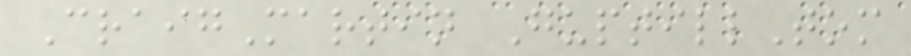CraigMartin GuptillTom
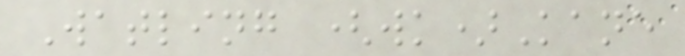Watling (wk)Kane
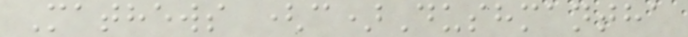Mathews (c)Dushmantha
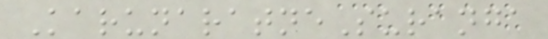KarunaratneSuranga
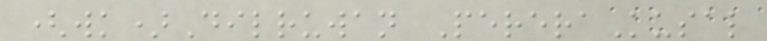(wk)Dilruwan PereraKusal
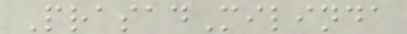PrasadMilinda
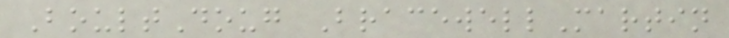BoultDoug BracewellMartin
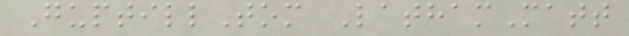GuptillTom LathamMatt
